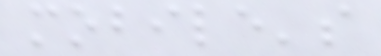mobile's
